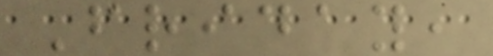Friday,
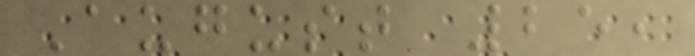August 25,
